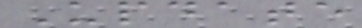Update
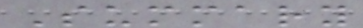Summary
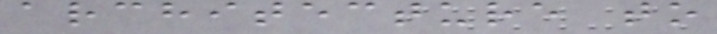architecture to
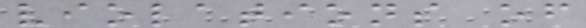violations of
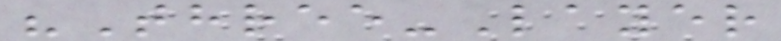"Three-Layer
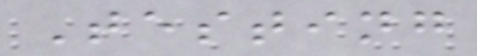Testing
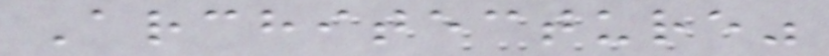Architecture"
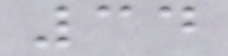34
